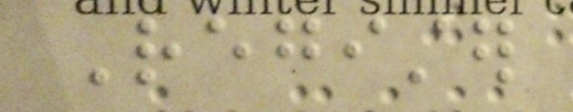Register
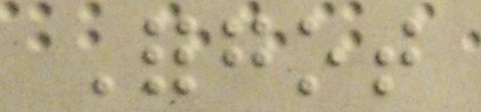Forgot
